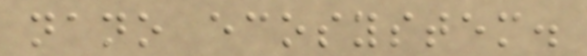nano ecosystem.
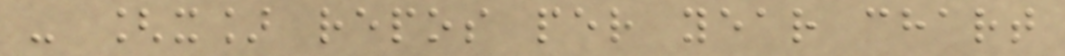- [x] repos per year chart
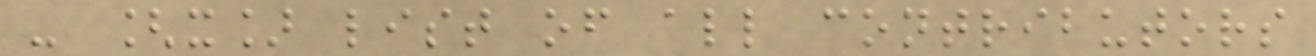- [x] list of all contributors
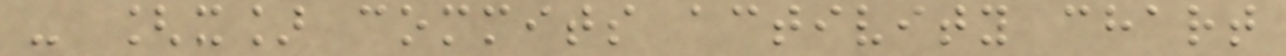- [x] commits activity chart
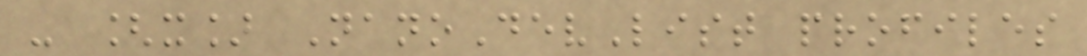- [x] NanoDevList profiles
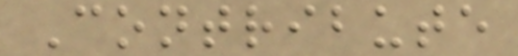Contribute
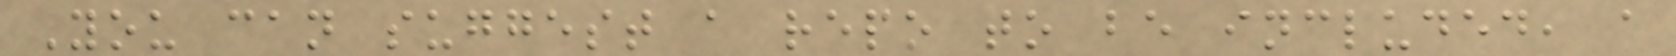You can suggest a repo to be included, a
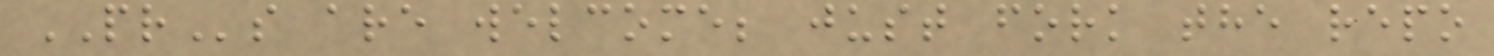PRs are welcome; just fork the repo
